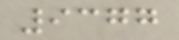9377
